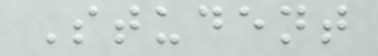Student
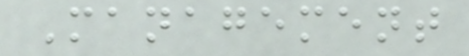Management
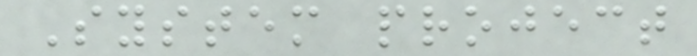System project
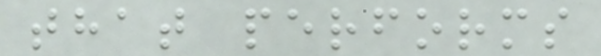that performs
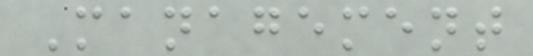Management
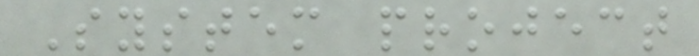System project
